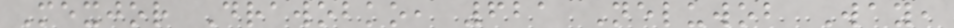Mexjor Drawobko, 621 Neluwob Way,
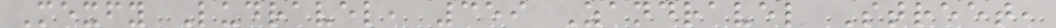Mexfy Ludravel, 359 Zandravel Street,
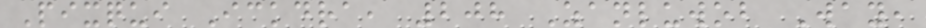Pixqui Ickdra, 208 Zanluwob Way,
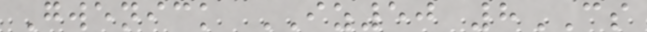Gwenick IZ50 8CS
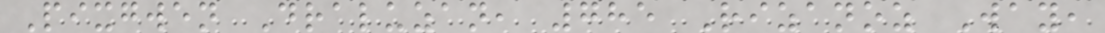Pixgwen Draluzan, 785 Rizanoz Way,
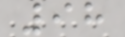98
